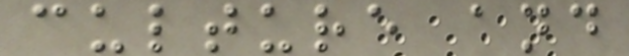culture and
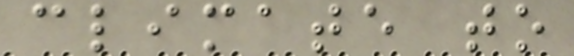climate to
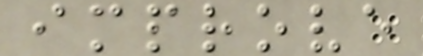improve
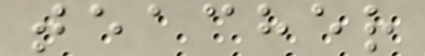teacher
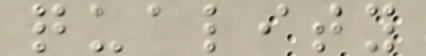quality
